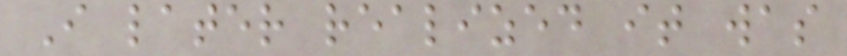I later realized it was
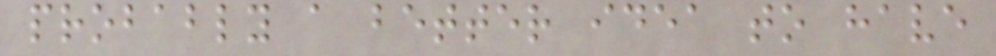probably a better idea to have
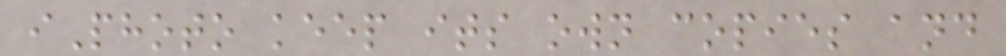iPhoto keep its own copies and
